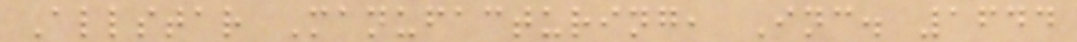Allstar Manufacturing, Inc. 1644
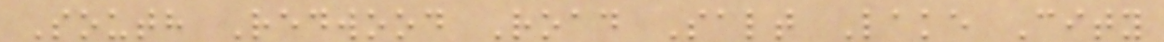South Redwood Road Salt Lake City
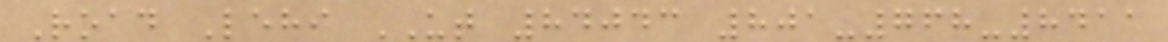Road Lehi UT 84043 801-768-8411
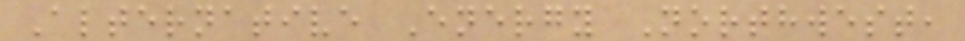Alternative Energy Northwest,
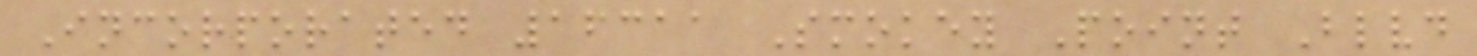Incorporated 16311 Smokey Point Blvd
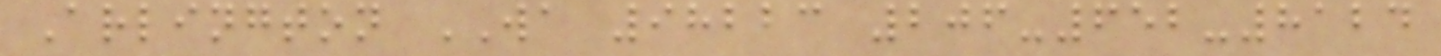Arlington WA 98223 206-652-8124
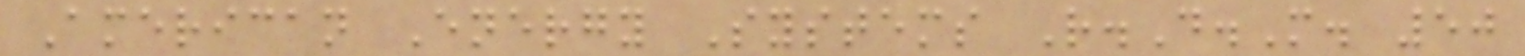American Energy Systems R.D.M. 50
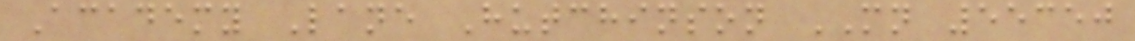Academy Lane Hutchinson MN 55350
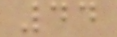44
